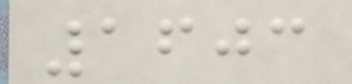1603
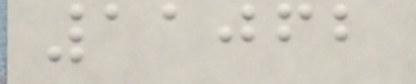11062
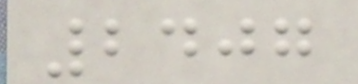2407
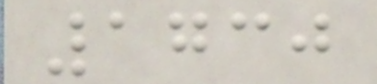1730
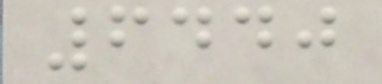6440
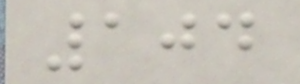104
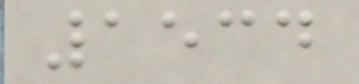1534
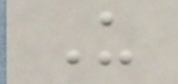U
